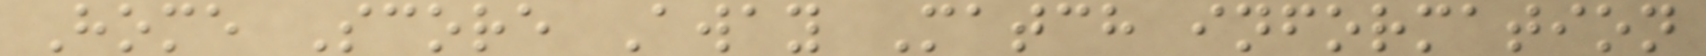Home Score Away Match information
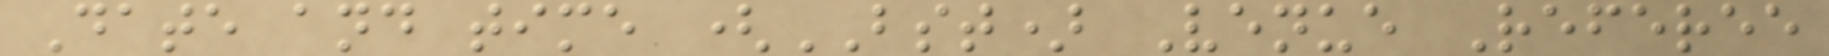Date and time (BST) Venue Referee
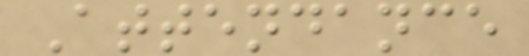Attendance
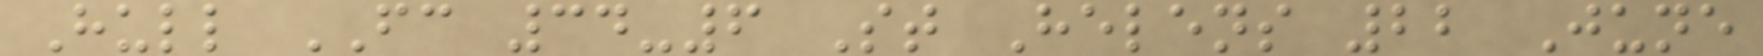Hull FC 34-6 St Helens 22 June
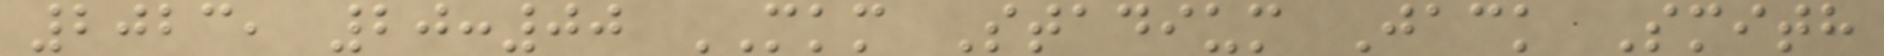2023, 20:00 MKM Stadium Jack Smith
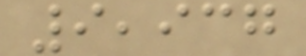9,937
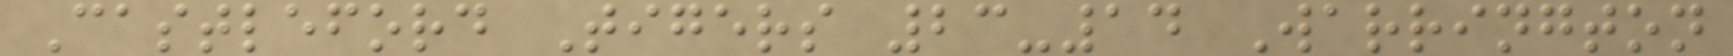Castleford Tigers 23-14 Warrington
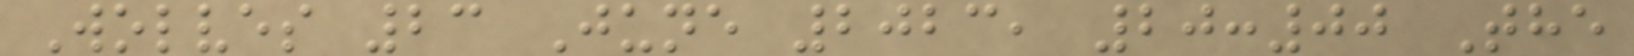Wolves 23 June 2023, 20:00 The
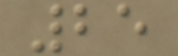25
